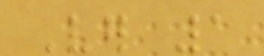Ver 1
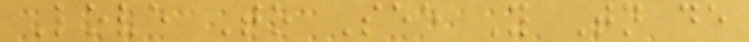Love To See You Tonight de
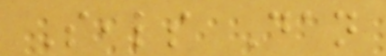Seals Dan
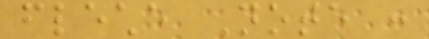fleche Note :
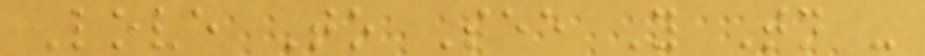Love To See You Tonight -
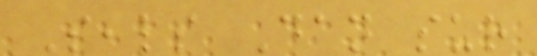Seals Dan sur
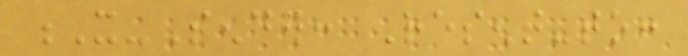X-Sender: Resent-to:
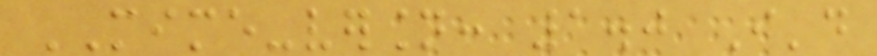MIME-version: 1.0 I'd
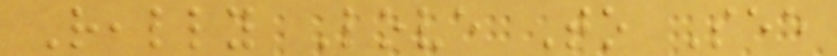Really Love To See
